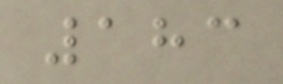183
